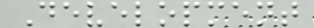Development
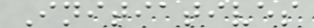Initiatives
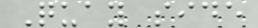Quay side
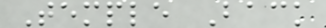Temple Back
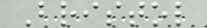Bristol
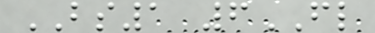BS1 6FL
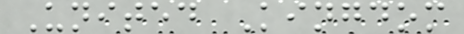United Kingdom
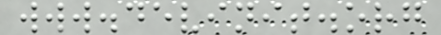www.devinit.org
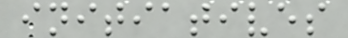initiatives
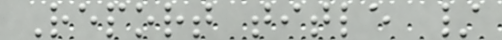Report title /
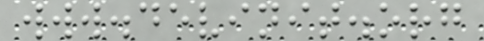www.devinit.org
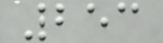253
